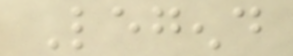Legend
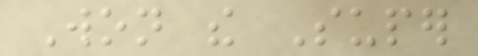Won the Super
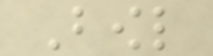Bowl
